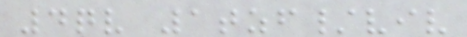4qv 1tzf/viv
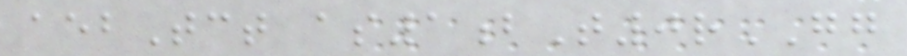aebTct as1bT0rGG
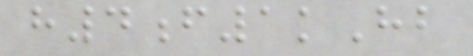h4f1kHb
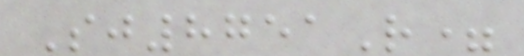Sj8751R=
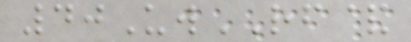40UwRF&
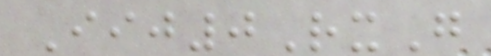Iij0RxG
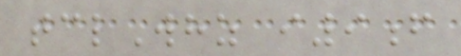tclWhz i9f
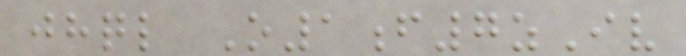jhql O1f7zIv
